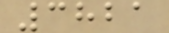3821
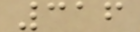316
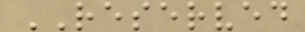RESERVED
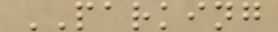PARKING
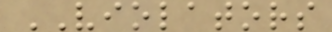VIOLATORS
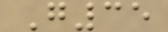G35
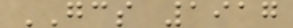GCS 1917
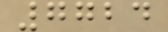7724
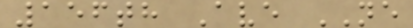156th Ave NE
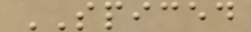SPICED
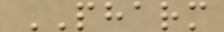PHARM
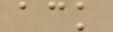ack
